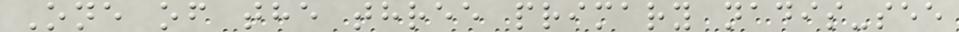One of the three primary nadis-see
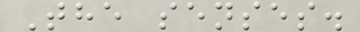The senses.
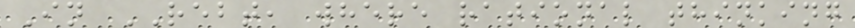In REBT, where rational thinking
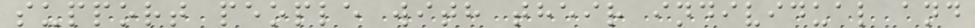support people with their individual and
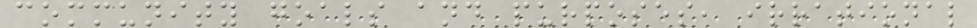community goals and purposes, irrational
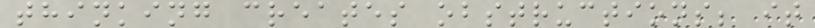thinking creates obstructions; it
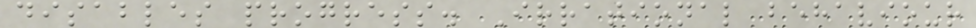disables progress. Irrational behaviour
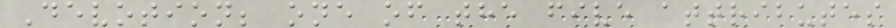Devotion; one of the five attributes
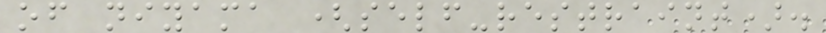of niyama (self-restraint).
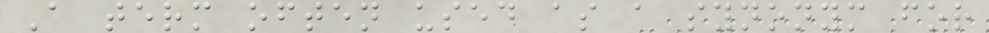A term often used as a synonym for
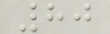80
